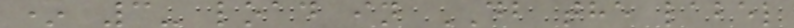* 3- load in DB the label
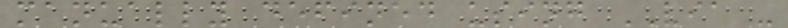manually defined using VIA -
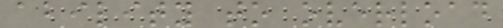ability to overload
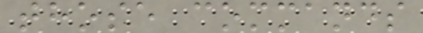those commands
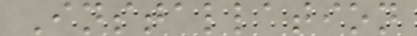Installation
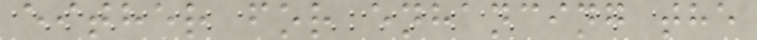either for enhancing the
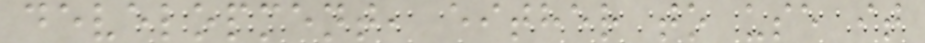development, either to use it
